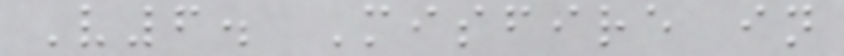V6. Misfire in
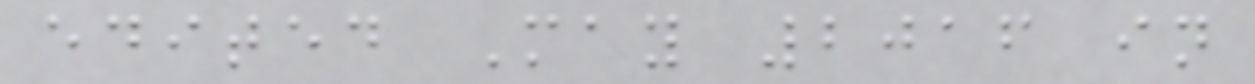edited May 2016 in
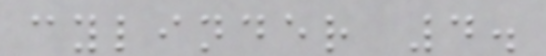cylinder 4.
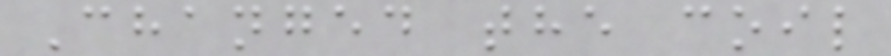Changed the coil
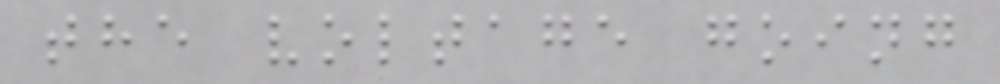the voltage going
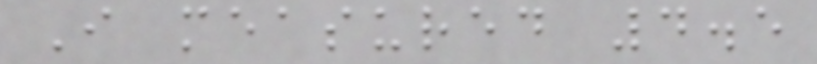I measured 4.5
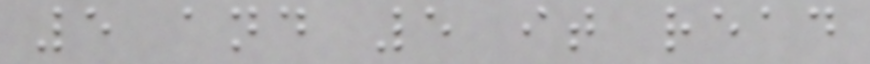5 and 5 it read
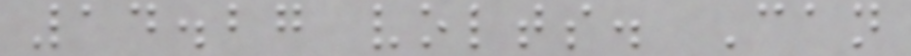14.27 volts. Can
